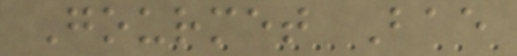Gourmet Bae
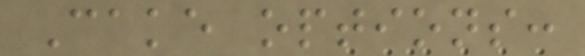Cake options:
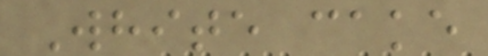White cake
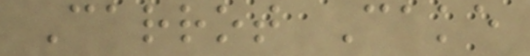Carrot Cake
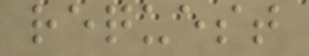request
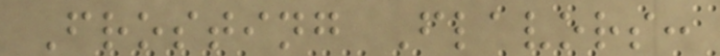Frosting Flavors:
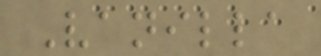Vanilla
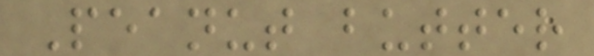Peanut butter
